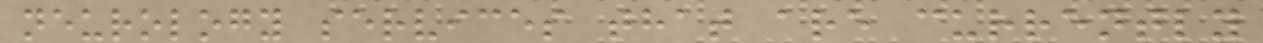neurology services that are currently
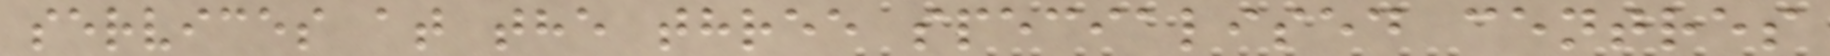services at the three specialised centres
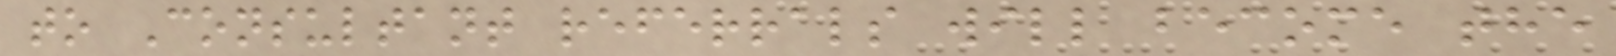to Consultant referrals will become the
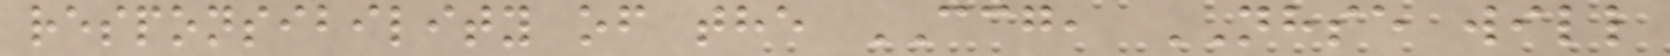responsibility of the CCG, NHSE will
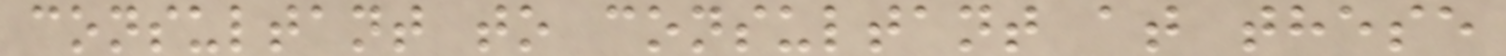consultant to consultant at these
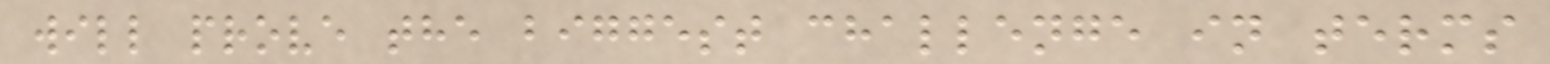will prove the biggest challenge in terms
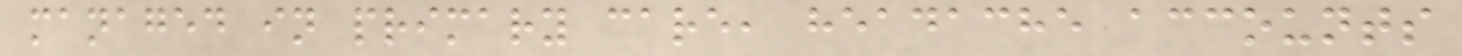managed in primary care, headache accounts
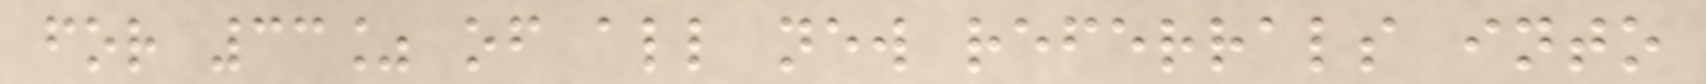for 33% of all new referrals into
